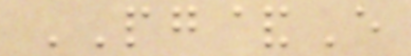PG&E
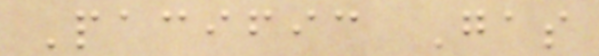Pacific Gas
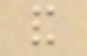and
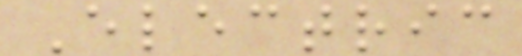Electric
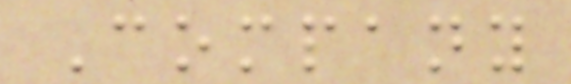Company
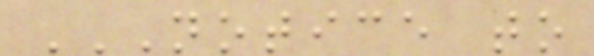NOTICE TO
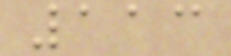113
